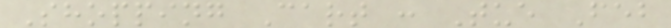Shopping Cart : Tue Feb
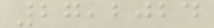27,2024
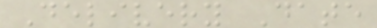Delivery Date
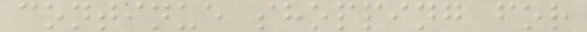continue shopping for
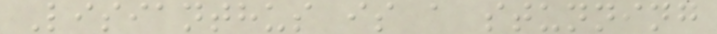Lisianthus is a stunning
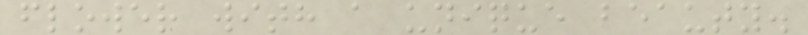flower with a unique beauty.
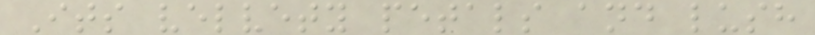Its velvety petals and lush
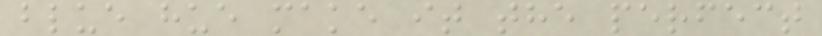blue hue make it the perfect
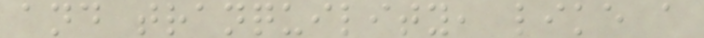and tranquility, like a
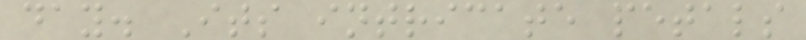day. Its intricate petals
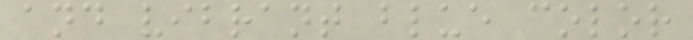and vibrant blue color
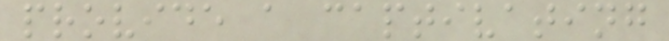provide a captivating
